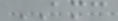AMC
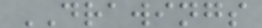DRAWINGS
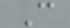C
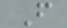F
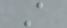A
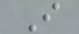I
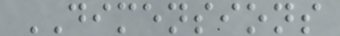DIMENSIONS
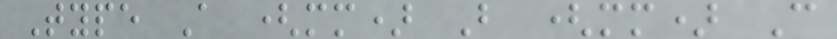Type A (mm) B (mm) C
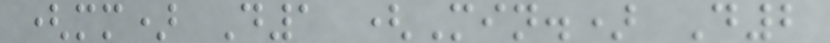(mm) D1 (Min.) D2
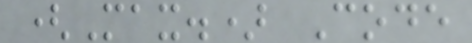(Max.) Code
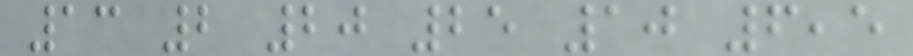13 2 20 25 10 6,5
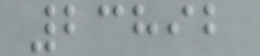23892
